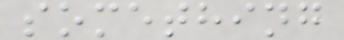something
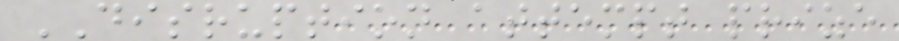DISRUPTION attempt prize
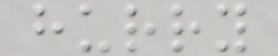hurry
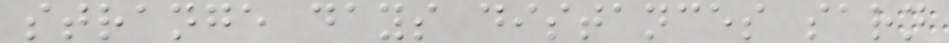strange days distances sarn
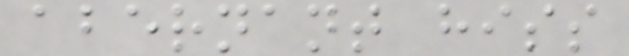abernant hiss
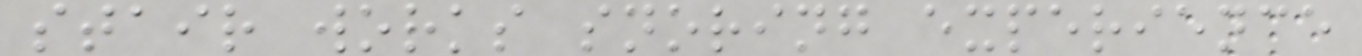stair works snoring experience
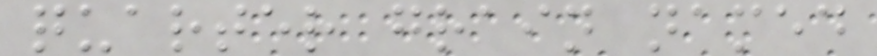quarter grain named
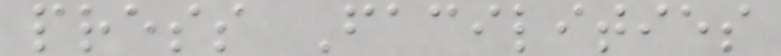press Facilities
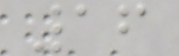16
